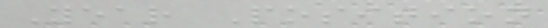Year Position
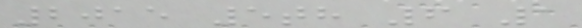2015 5th 6 1
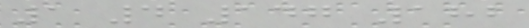1 4 147 182
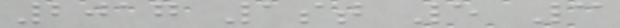2017 1st 5 3
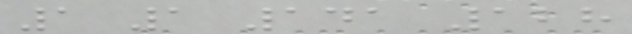1 1 141 128
